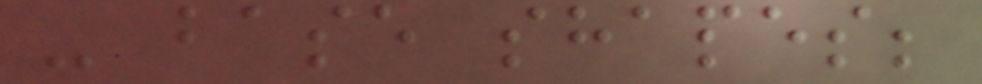- base shapes;
